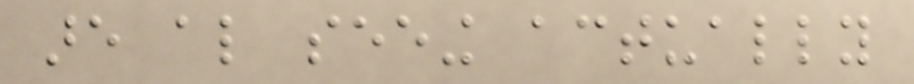are also seeing actually
